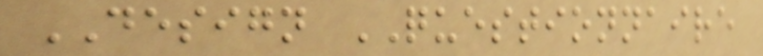DESIGN QUESTIONNAIRE
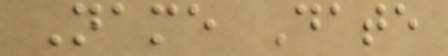Name Date
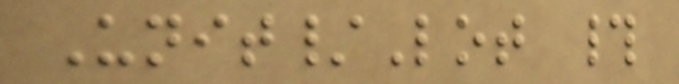Unit/Lot #
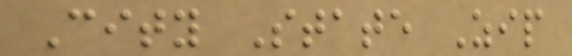City State Zip
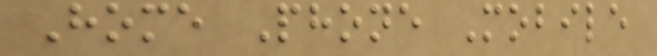Home Phone Mobile
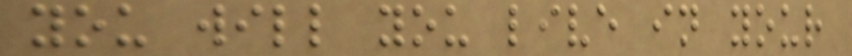you will you live in your
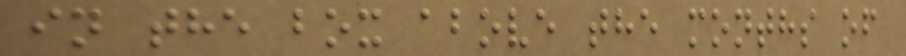in the box above the months of
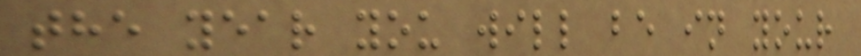the year you will be in your
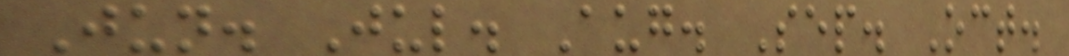Jun. Jul. Aug. Sep. Oct.
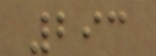293
